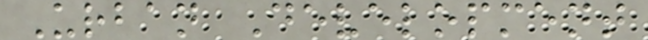Urban Development
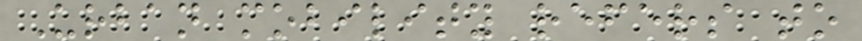Urban mobility refers to
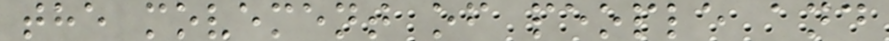the movement of people and
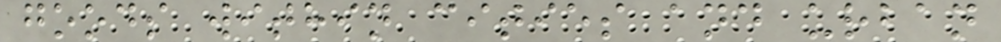goods within cities and urban
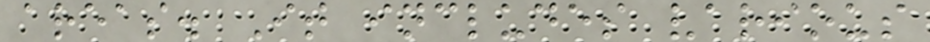areas. It includes various
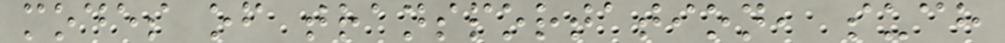modes of transportation, such
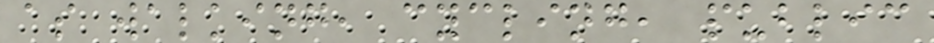as walking, cycling, public
